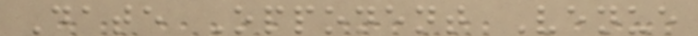Date Opponent Venue
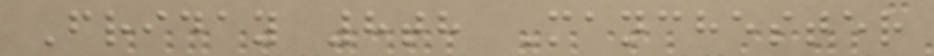Friday 8th Manchester
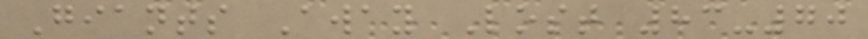Giants Away Lost 83-70
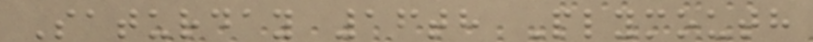Saturday 16th Plymouth
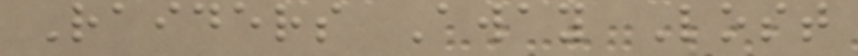Raiders Away Lost
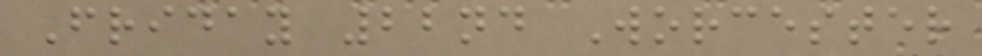Friday 22nd Worcester
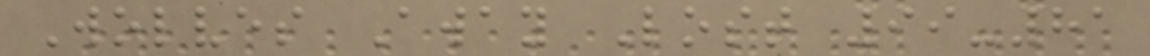Wolves Away Lost 99-81
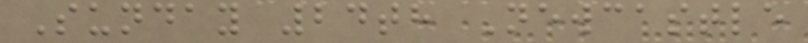Sunday 24th Newcastle
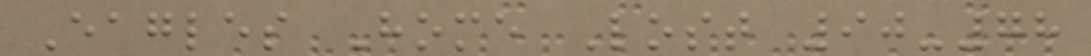Eagles Home Lost 90-78
